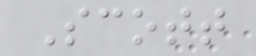Scott
